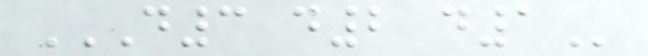D3 D2 D1
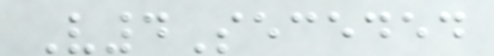V4Seceded
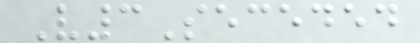V3Seceded
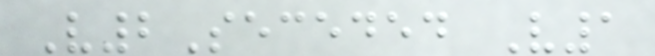V2Seceded V1
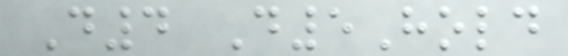D4 D5Hold
